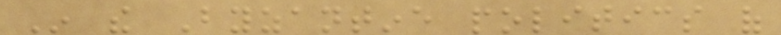In the Byzantine politics of
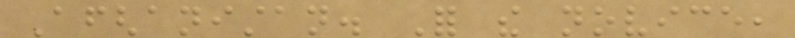Afghanistan. For the novice,
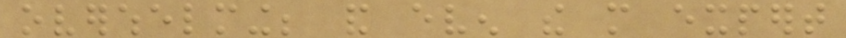overwhelming; and even the more expert
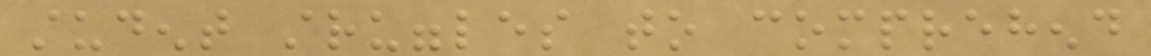student struggles to comprehend
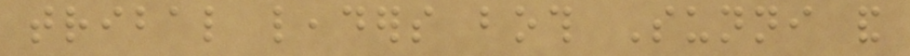tribal leaders both Sunni and
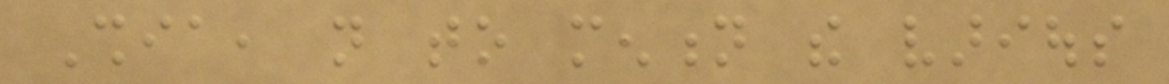Shia, not to mention the various
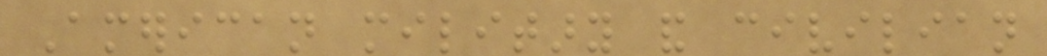American military and civilian
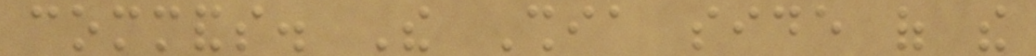commands. The Shia side of the
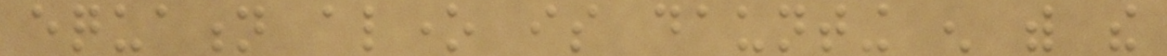equation alone is daunting enough with the
